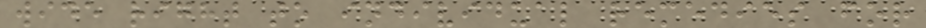wide right to individual remedies for
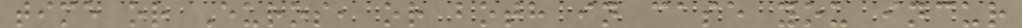time or Euros, or both in case you incur
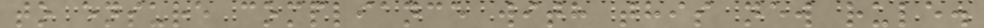to ensure compliance with this new rule.
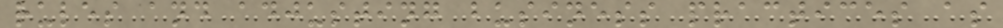rules and adjusting business practices as
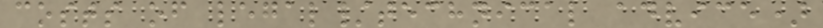costs of legal/technical advice)
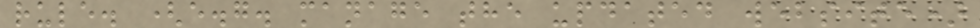rule. (e.g. manage the updated website)
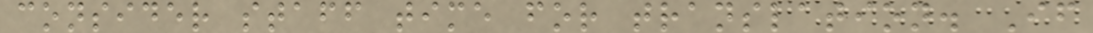consider staff time for translation. If
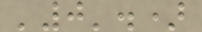'0'.)
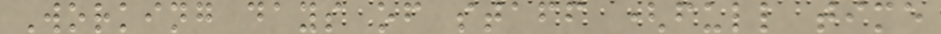Working days of staff (full time
